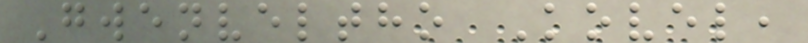Gwenveltho Kovel,
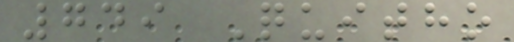749 Quitho
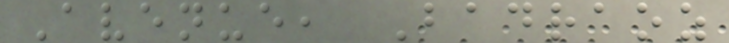Avenue, Badraoz
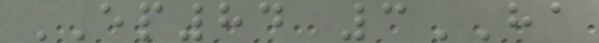EP84 3HA
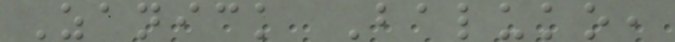Zanick Baluko,
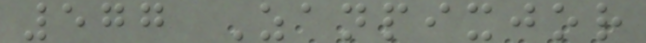577 Zanpixjor
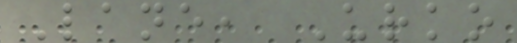Lane, Urko
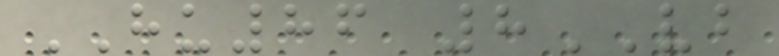HU86 8VB
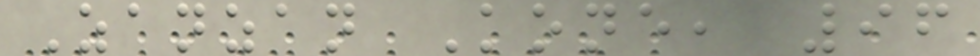Zanzan Kone, 96
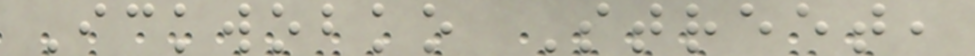Ickwobko Street,
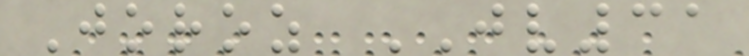Joroz JV31
